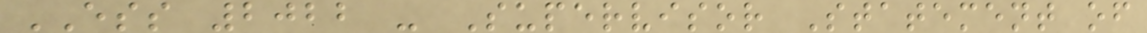ESS 2022 - Supervisor Statement of
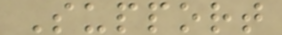Support
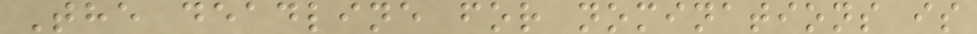The deadline for nominations is
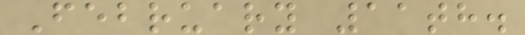February 11th.
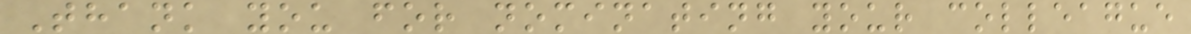Thank you for nominating your colleague
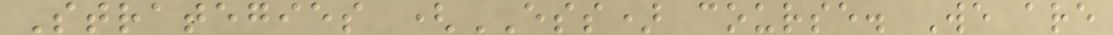Strategies (ESS) course. We are
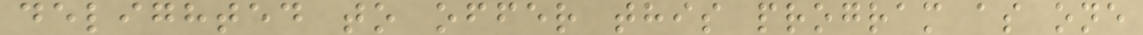delighted to offer this program as one
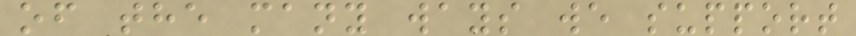of the many ways we support
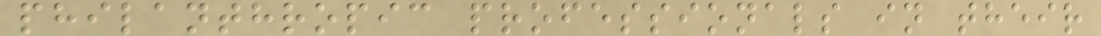philanthropic professionals in their
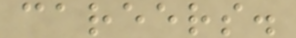careers.
